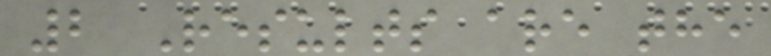2 Results are the
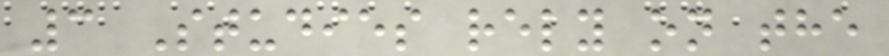3 Studies rely on the
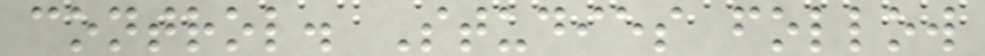control. Studies follow
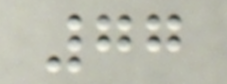77
